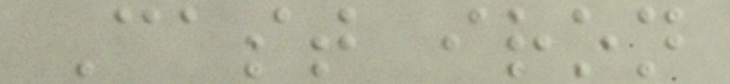Cast iron
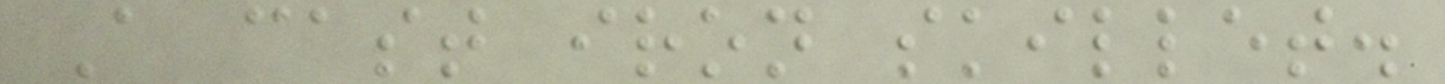A cast iron skillet.
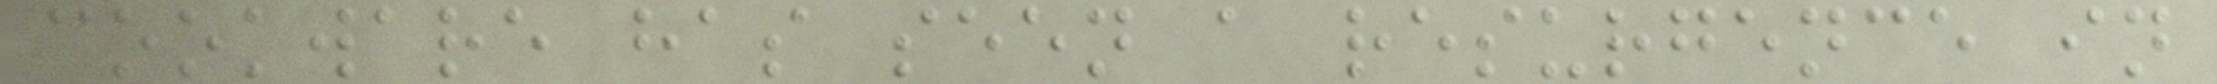cookware has seen a resurgence in
